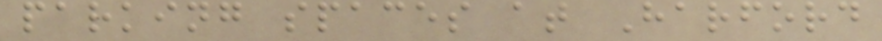parking spaces at Harford
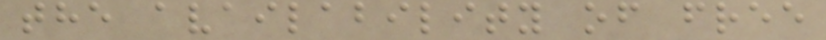the availability of free
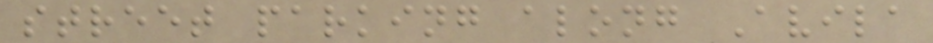street parking along Avila
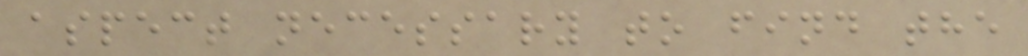aspect necessary to find the
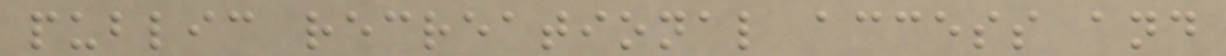public recreational access and
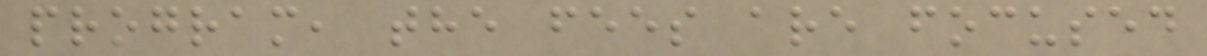program, the fees are focused
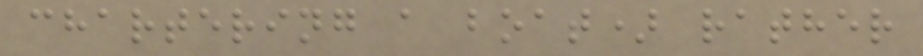chartering a boat) rather
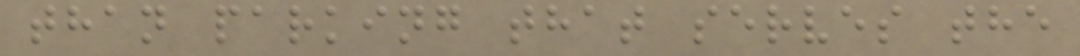than parking that serves the
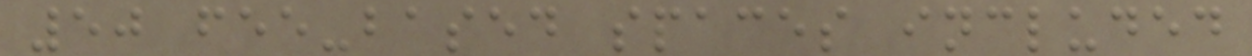50 fee-based spaces included
